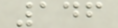146
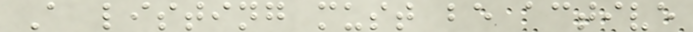A listing must be active
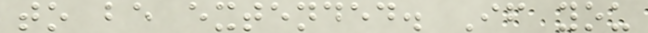to be extended. If you
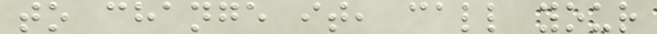to change it, call your
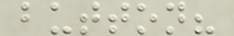button?
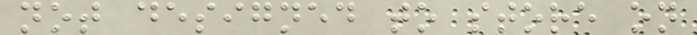not designed to store on
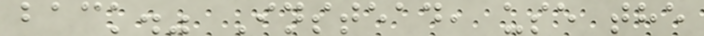back." Instead, use the
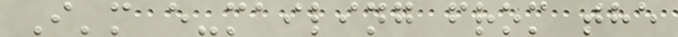I'm e-mailing from the
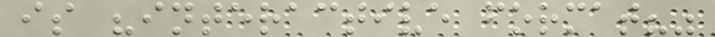is "interactive format?"
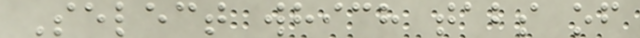Select which tabs of
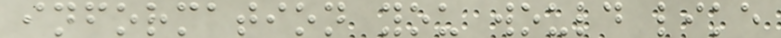information you would like
